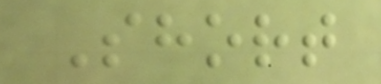Short
